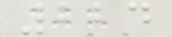224
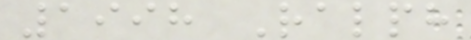1998 Ralph
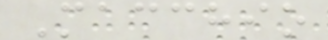Macchio
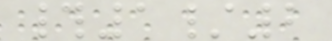#1/2
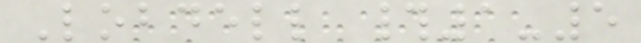Lobdell #1-5
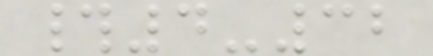#4-32
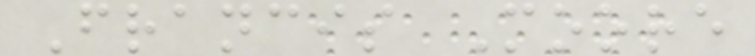Francis Moore
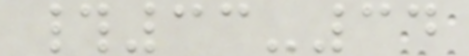#33-34
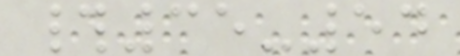#35-54
